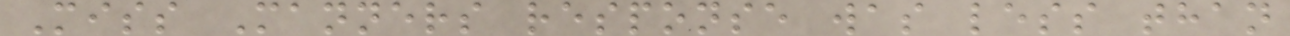Miss Manners response was less than
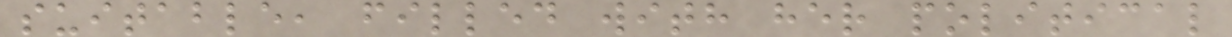suitable, filled with her political
